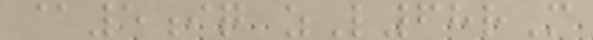@5iq zL68rM
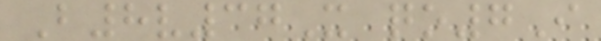B8v37X qo7I
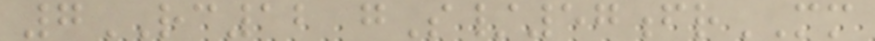7RC12 gS/57frMM
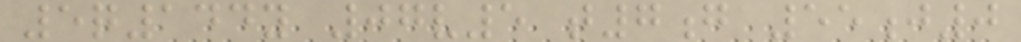5q144y 07v5 t7g 55j0
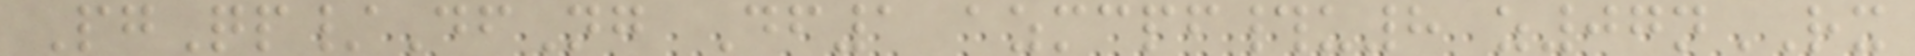PgQp/DfNg Df1 azmcpf#u8 z07nRX
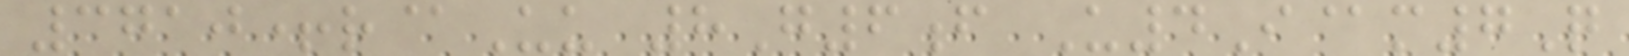3710+r@Uu 8G6f U4I@m7Q
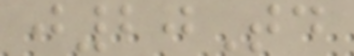j20Td
